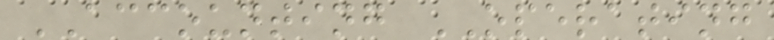ACCOUNTING OPERATING
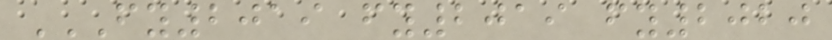FY2019 FY2019 FY2020
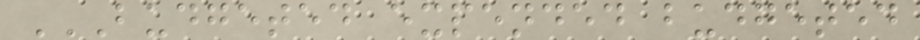BUDGETED EXPENDED BUDGETED
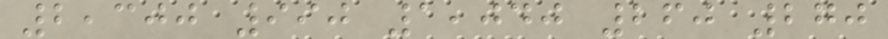2,300 990 1,040 260 270
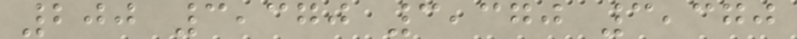200 3,370 3,370 3,370
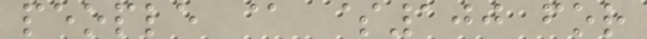people @ $100 for
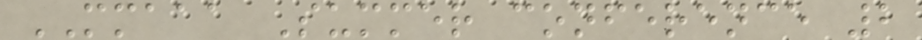MMAAA Summer conference 2
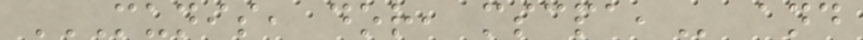MUNIS, DOR, MSCPA, and
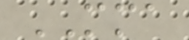MMA
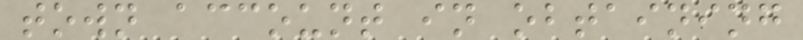town account in obtaining
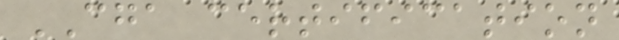CGA certification
